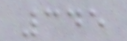345
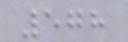578
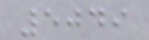5049
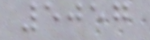5057
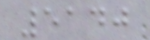5140
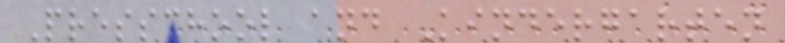Presschool and Kindergarten
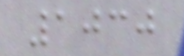1030
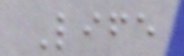Life
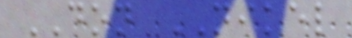DON NIKEL
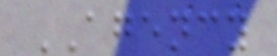AGENCY
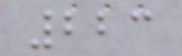223
